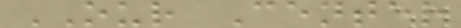OUR Center
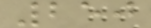250
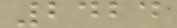2424
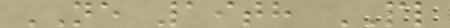NE 19th PL
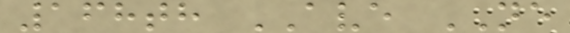168th AVE NE
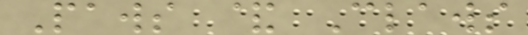Paws & Claws
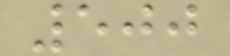500
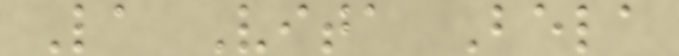La Vita Bela
